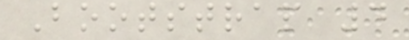Bootstrap 4
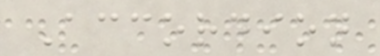Accordion
